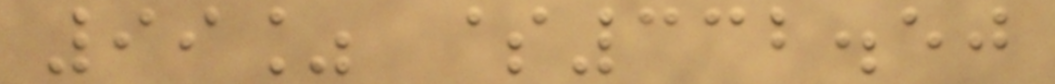99% $332.50
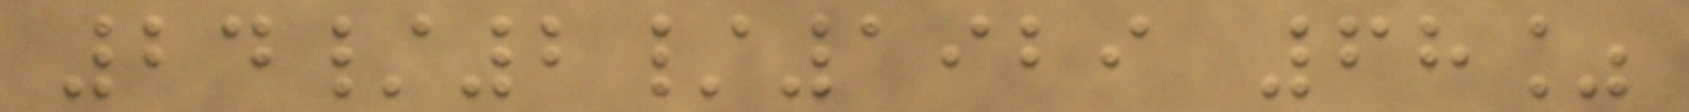24/2/1929 68%
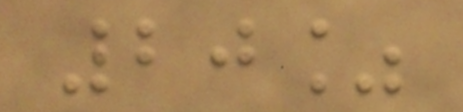20%
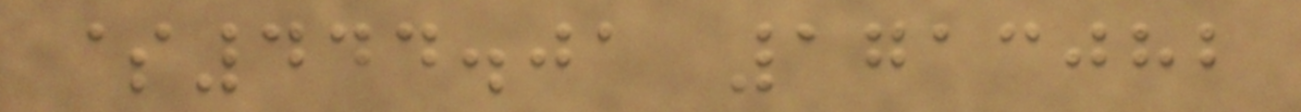$444.01 1713082
